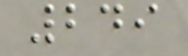249
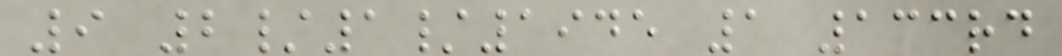9 2/1/1945 1 133rd
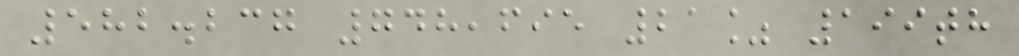582.237 748,695 21% 199th
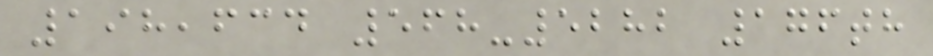198,634 568-5282 176th
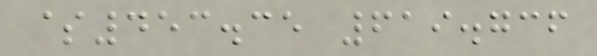$453.35 619.736
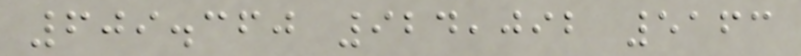609.360 924,092 5163
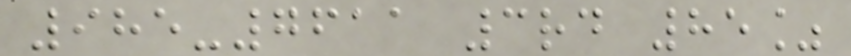985-7611 3rd 85%
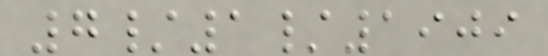7/1/1909
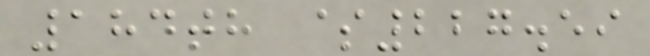184th $227.59
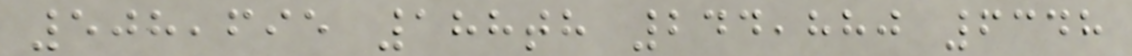508,695 188th 244,880 6348
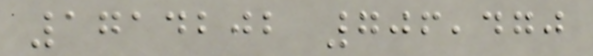1714202 706,470
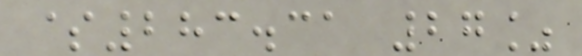$283.31 27%
